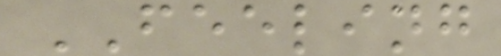FEELING
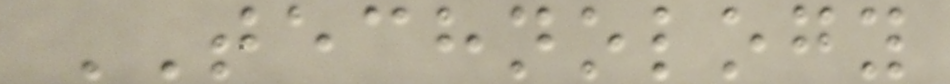TECHNOLOGY
